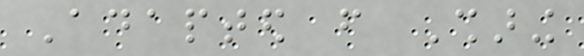Adapted from Sharing
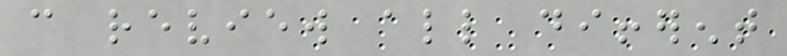can review all different
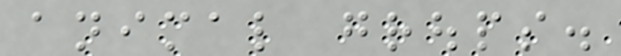animal groups.
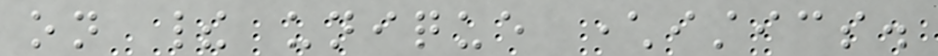on their unique characteristics.
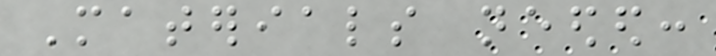Materials needed:
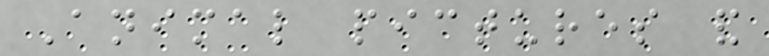Animal pictures and
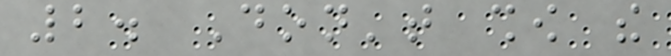2. Don't show the
